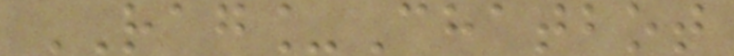RAG_Chatbot
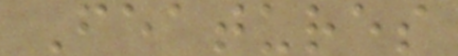Features
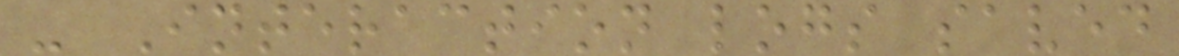- Interaction logs saved
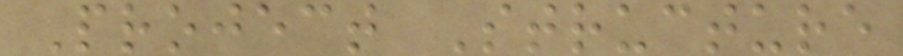Project Structure
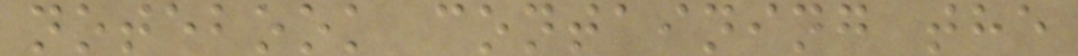notebook containing the
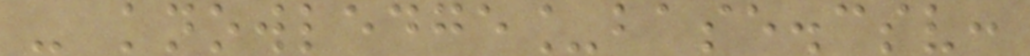- knowledge_base.csv:
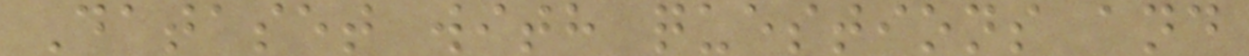Dataset with questions and
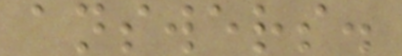answers.
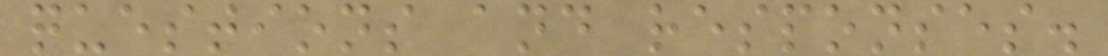questions and responses.
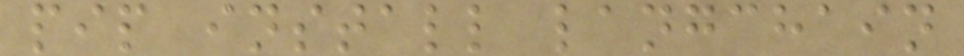pip install langchain
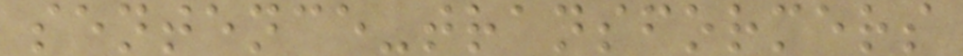sentence-transformers
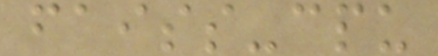faiss-cpu
